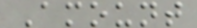Amount
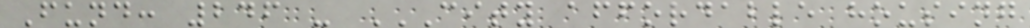Fund: 246 - CITY AFFORDABLE HOUSING
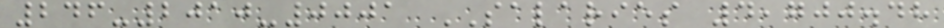246-2010-0001 SALARIES 4,700.48
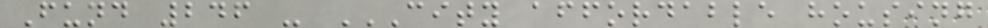Fund 246 - CITY AFFORDABLE HOUSING
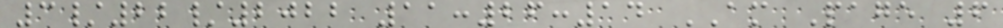3/22/2022 11:26:14 AM Page 6
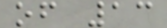of 13
